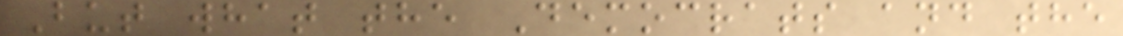But what the Democrats and the
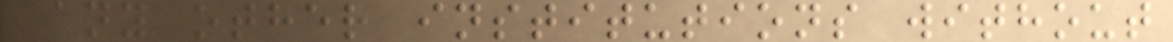many other institutions without
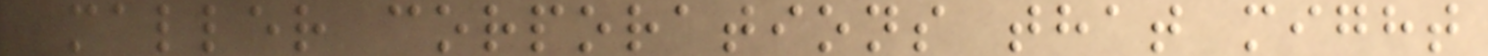smaller corporations that might
